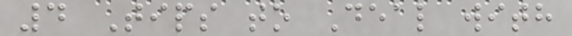4 Tips to Deal with
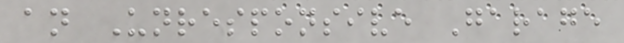an Unresponsive Garage
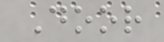Door
